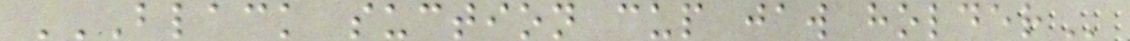BLACK SUCTION CUP JAW HOLDER
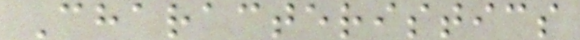Characteristics
